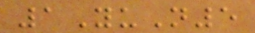1YuN5
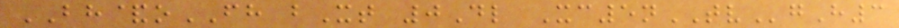BH&oFH bXt 0Dl Xc5nTVgH3
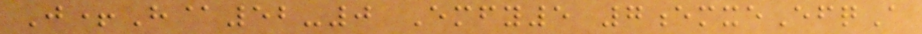J+H@52-0 Emfy5 7emxeEfqA
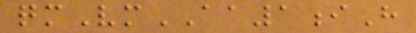qmVmAA1iH
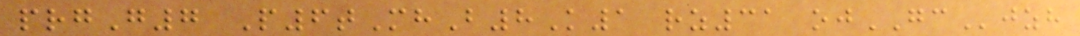prgG7 P6tMhB8K1 rz31 ojGCjzh
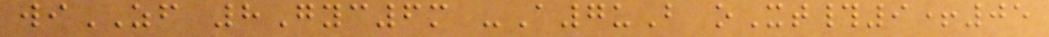wiZF 8Gyc6m -A7uB oXt#9+05
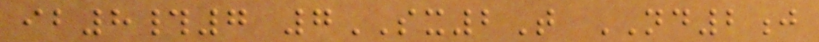ib8#7 7SX2T ND2j
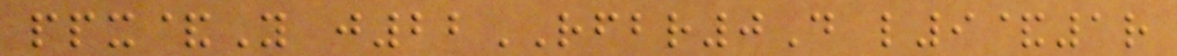ppx&Y j22RFBR0D l9&1r
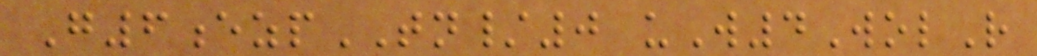G6ezpTN/0 uW4WolR
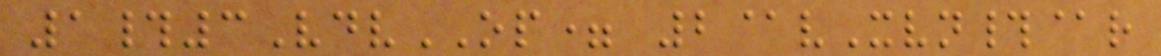1#3VdvOP= 2@vXvn#@r
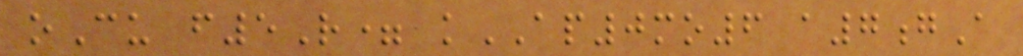oCu f5R= kAP0mo6 a7gA
